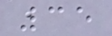35
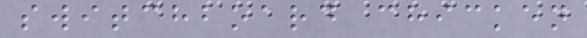switchboard chicken
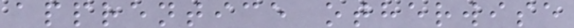apprentice otherwise
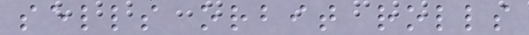sells orbit rolls
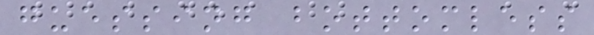guessing bottomless
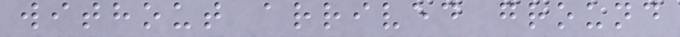without arrived ground
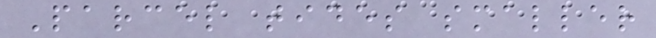Parcel tides smaller
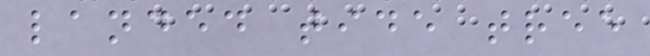landed tide tree
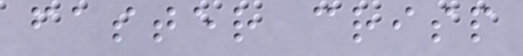faster crisp
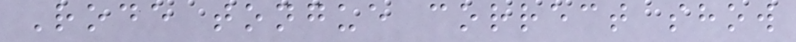Rode tongue correct show
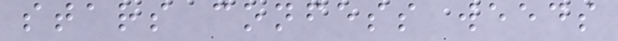stars confess weeds
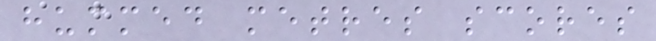hummed metres scores
